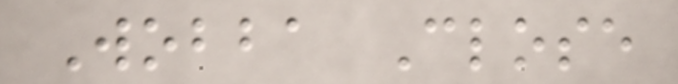Wobba Close
